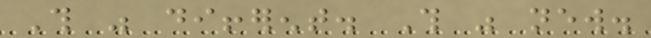This was different. This was new.
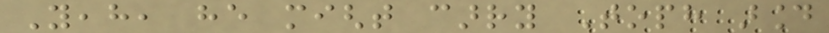Yeah, he might carry Toph around
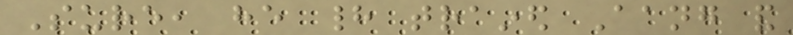Sure, he had trained Aang and
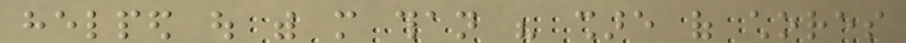helped out with more than his share of chores
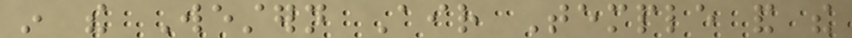in the Western Air Temple and the
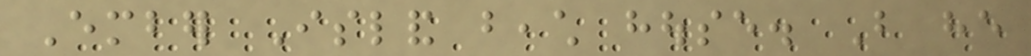Ember Island beach house. But he
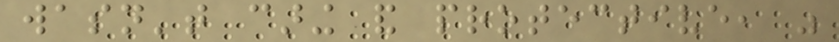wasn't caring and protective, was
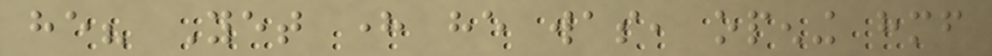he? Yet here he was, opening himself
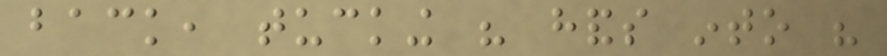back, tucking his hands into his
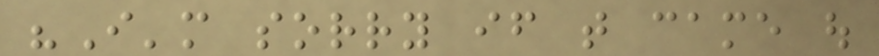"I'm sorry if that came out
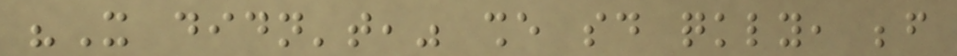"It didn't," she said quickly, before
